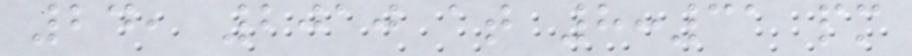24, 2010 at 8:31 pm
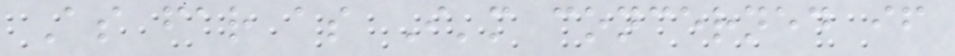As far as I'm concerned if
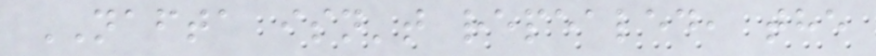NAFTA isn't repealed, the
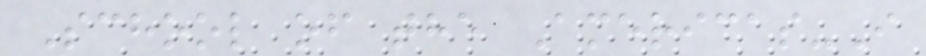School of the Americas-I
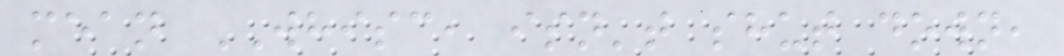mean WHISC, isn't shut down,
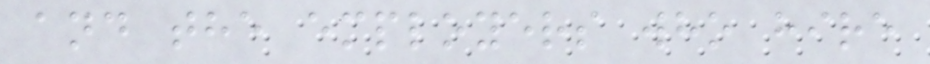and the employers who hire
